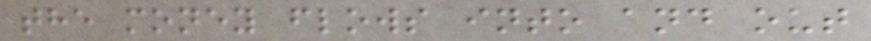the money flows into and out
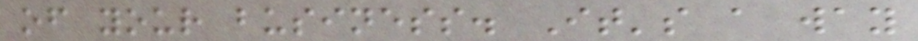of your business. It's a way
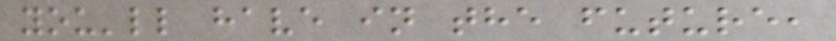you'll have in the future,
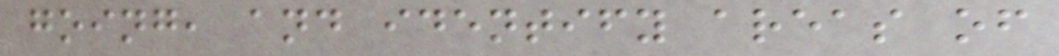going, and identify areas of
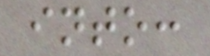into:
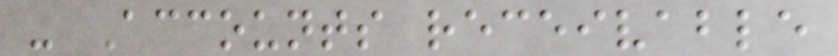- Accounts receivable
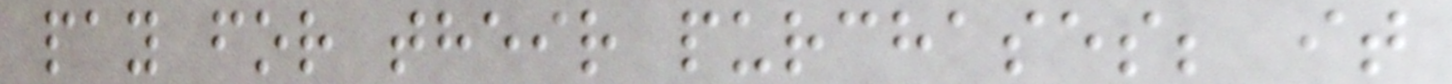pay for their purchases; it
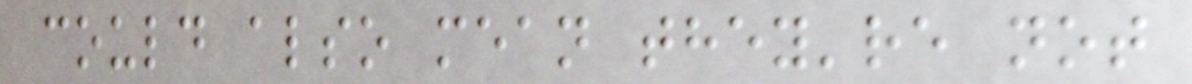could also mean they're not
